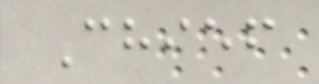Chief
